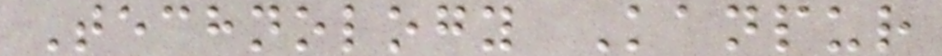Technology Kanpur
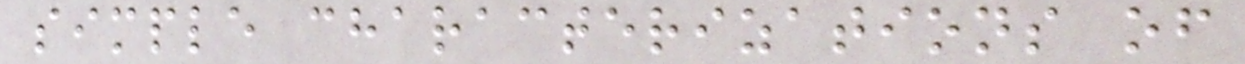simple characterizations of
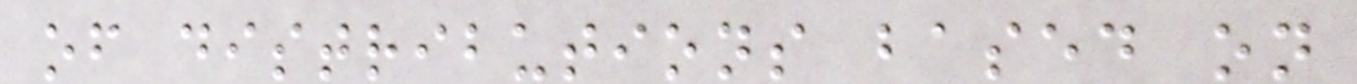of distributions based on
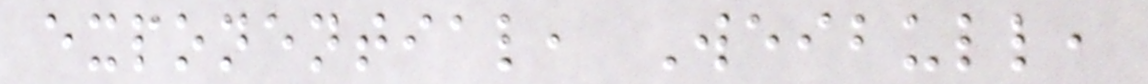exponential, Weibull,
